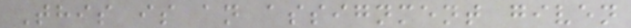This is an assignment given
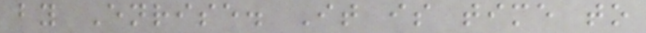by Enrise. It is time to
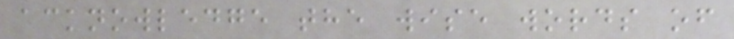acknowledge the wise words of
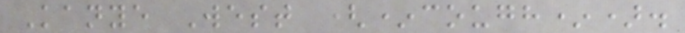Kanye West (*cough*).
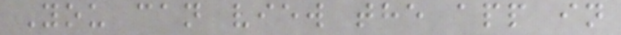You can view the app in
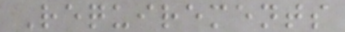Requirements
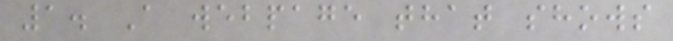1. A webpage that shows
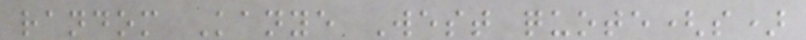random Kanye West quote(s)
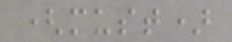(must)
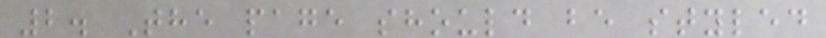2. The page should be styled
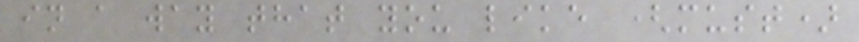in a way that you like (must)
